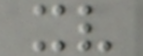xv
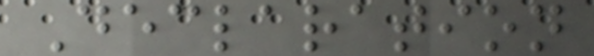Declaration
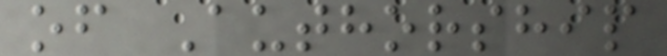of Authorship
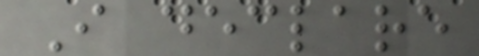I declare
